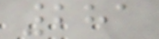281
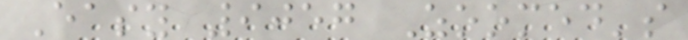Easy 9057 Zoomed's
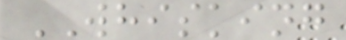WHISKING
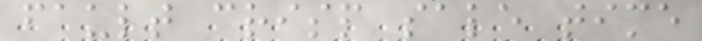fault crisp sale time
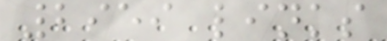2959 links
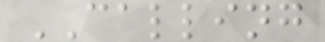CALLING
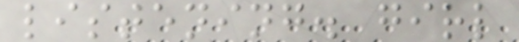listening. girl
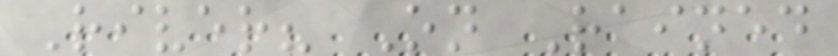River? On Rained
